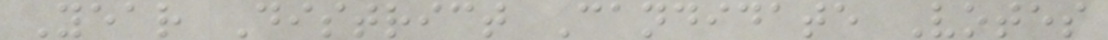Year District Candidate Votes
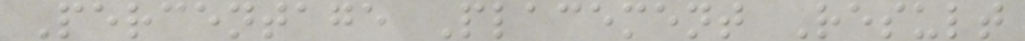Percentage Placement Result
